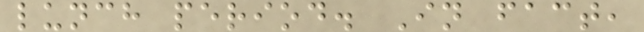lunch period. In fact,
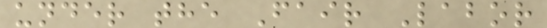under the Fair Labor
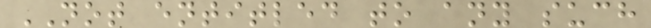NOT entitled to any such
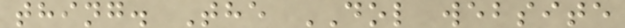thing. The DOL website
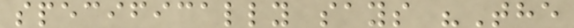specifically says "The
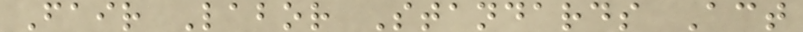Fair Labor Standards Act
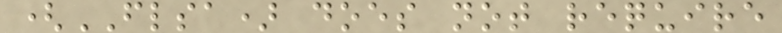(FLSA) does not require
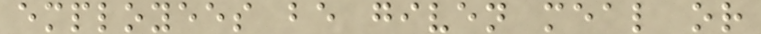employees be given meal or
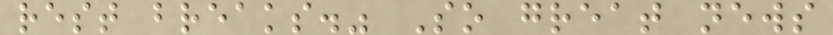rest breaks." So great news
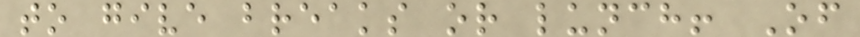to give breaks or lunch! Of
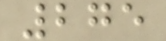275
